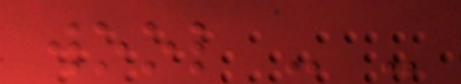wool - -
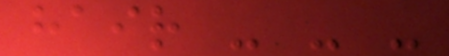hair - - -
